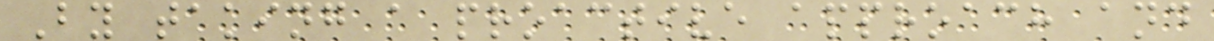By taking a proactive approach and
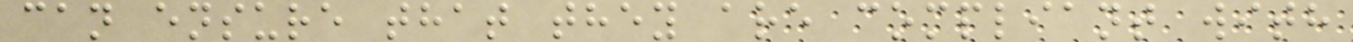can ensure that they are compliant with
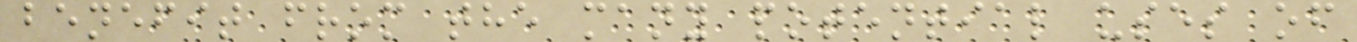benefit from the many potential uses of
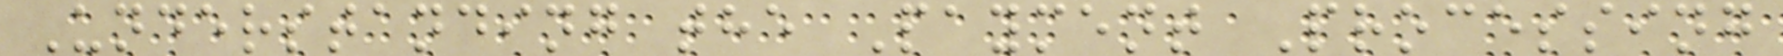Understanding the Payment Processing
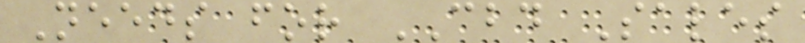Needs for CBD Sales
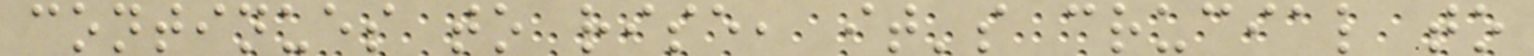continues to rise, it's crucial to
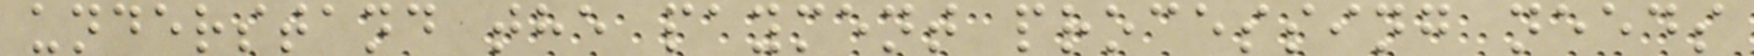understand the payment processing needs
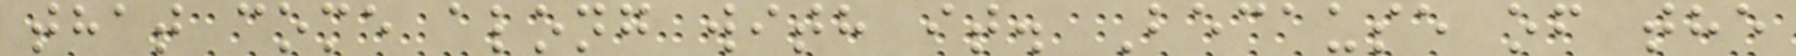that come along with it. Because of the
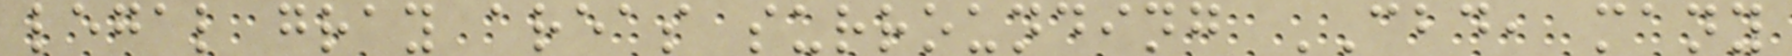legal gray areas surrounding CBD, many
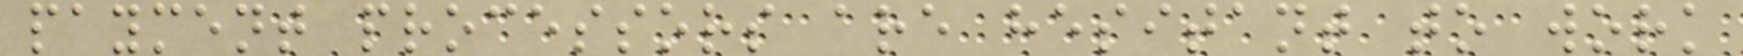payment processors are hesitant to work
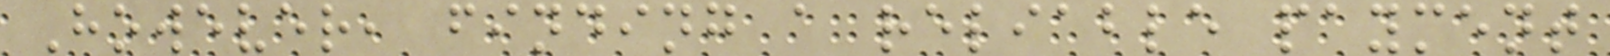However, finding a reliable payment
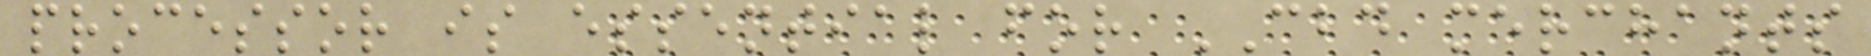processor is essential for CBD merchants
